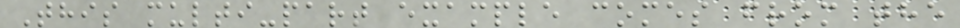This multi-part example comes from the
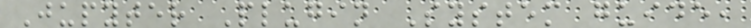Jupyter Plugin System guide,
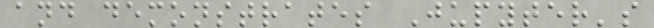and demonstrates Jupyter's
